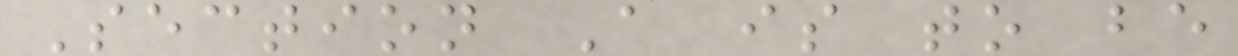Section A is to be
